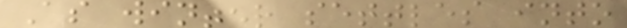As winter settles into
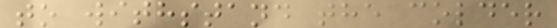to withstand the colder
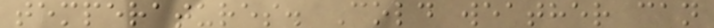temperatures. Cold weather can
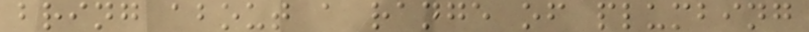bring about a range of plumbing
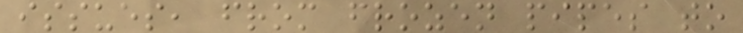issues, from frozen pipes to
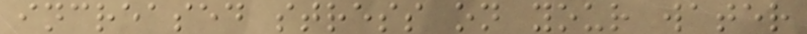increased stress on your water
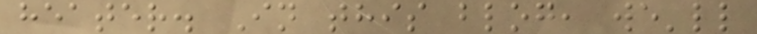heater. In this blog, we'll
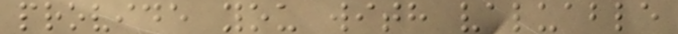provide you with valuable
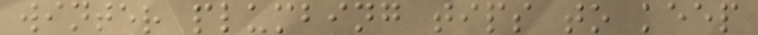winter plumbing tips to keep
